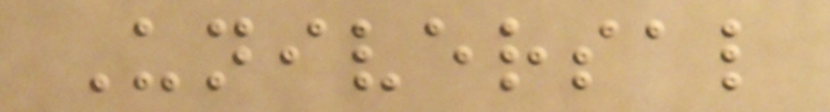Universal
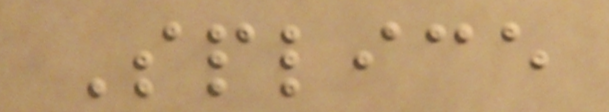Splice
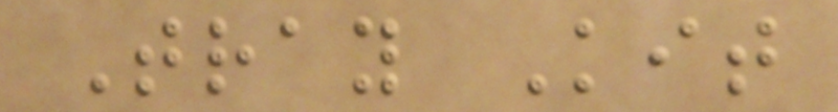Tray Kit
